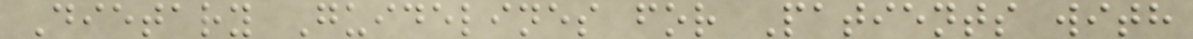Dietary Guidelines for Patients with
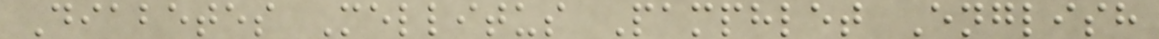Diabetes Mellitus Pamphlet English
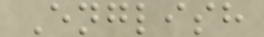English
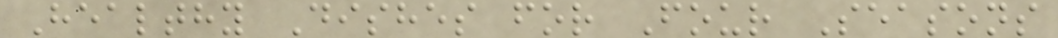Healthy Dishes for Four Seasons
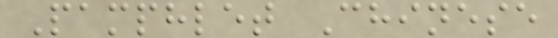Pamphlet Chinese
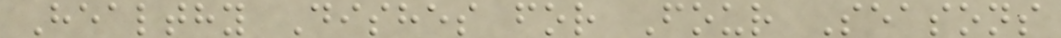Healthy Dishes for Four Seasons
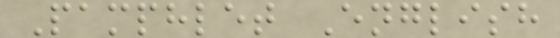Pamphlet English
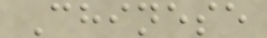Chinese
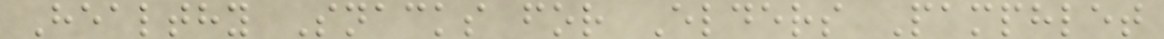Healthy Snacks for Elders Pamphlet
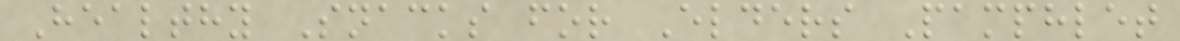Healthy Snacks for Elders Pamphlet
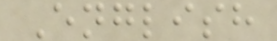English
